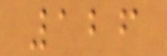126
